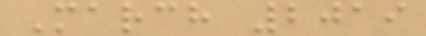March 2019
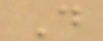D
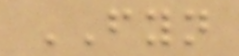FYN
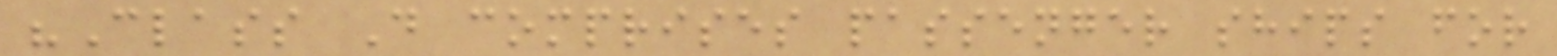"Class D comprises passenger ships for
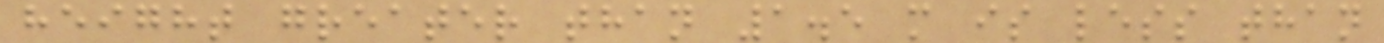height greater than 1.5 m is less than
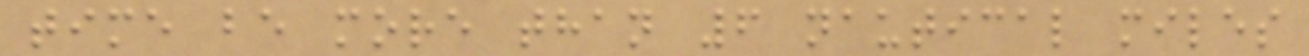time be more than 6 nautical miles
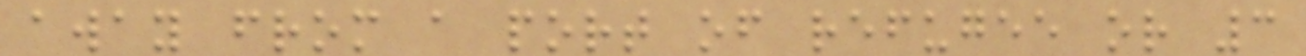away from a port of refugee or 3
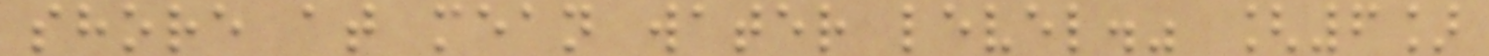shore at mean water level." [6]
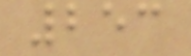253
